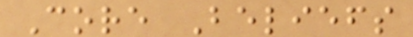Core Beliefs
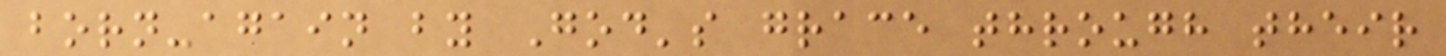born-again by God's grace through their
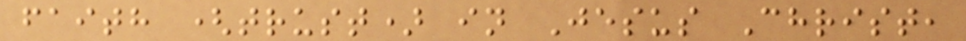faith (trust) in Jesus Christ,
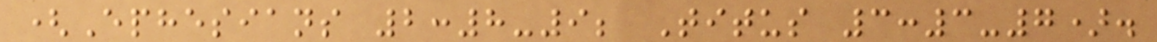(Ephesians 2:8-9; Titus 3:3-7).
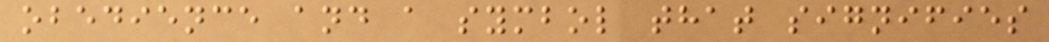obedience and a symbol that signifies
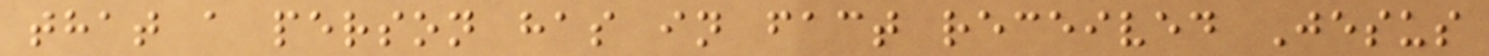that a person has in fact received Jesus
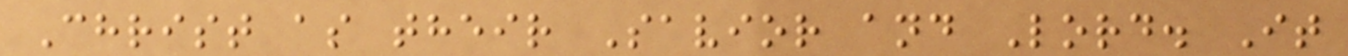Christ as their Savior and Lord. It
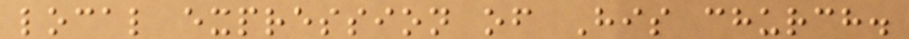local expression of His church.
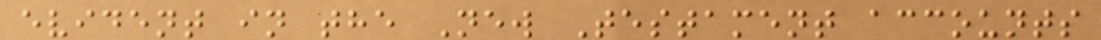evident in the New Testament accounts
